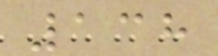138
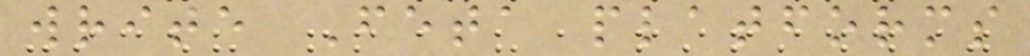write Feta platforms
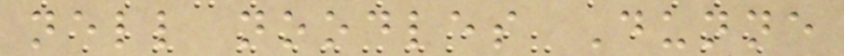nell noodles Dunne
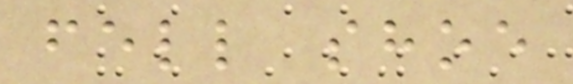fell shoe
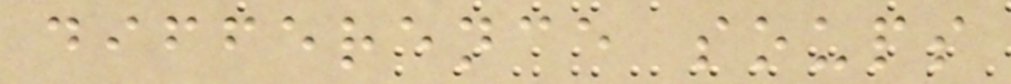difference soups
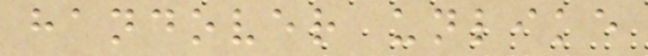handover unlike
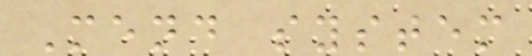Mend system
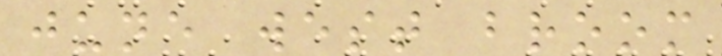june west broom
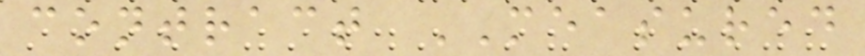contract MEASURED
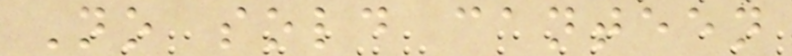No sold canteen
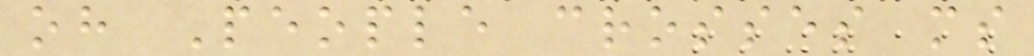oh People crosses ms
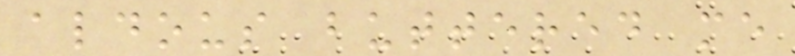aldous buttered me
